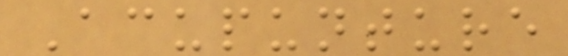Acupunture
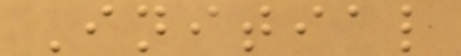Initial
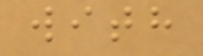with
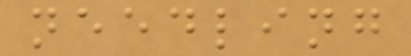needling
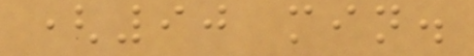(90 min.
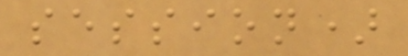session)
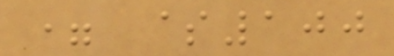= $100
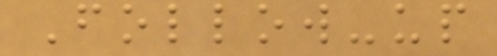Follow-up
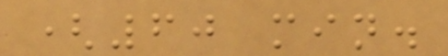(60 min.
